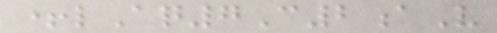+lAq7C2aV
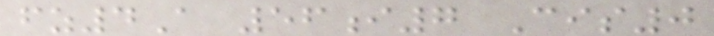fz4A 56i7 Cis0
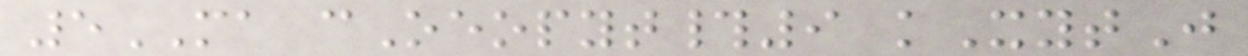5MA cOeopyt#9 kXytJ
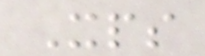Xps
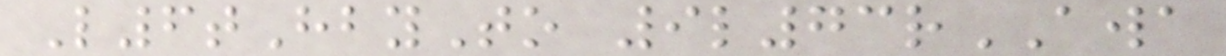L6tHbyTo 9l73rAWA
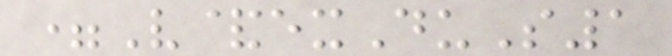=V&exDuS1
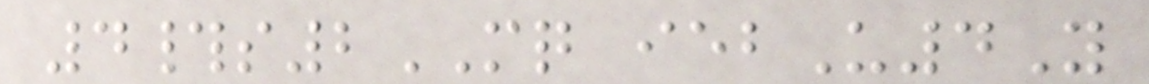4#s2MQ iebU4Y
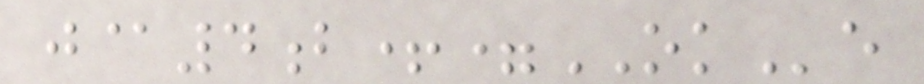j@4b+=OKe
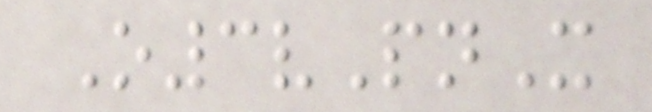O3vPnX
